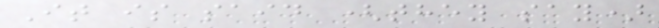It is said (they say)
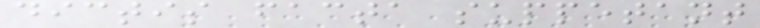dictis facta suppetant
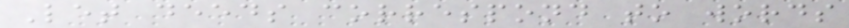Let deeds correspond to words
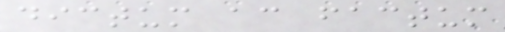dictum ac factum
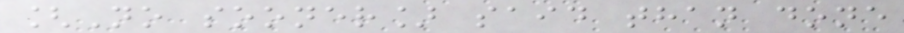[No sooner] said than done
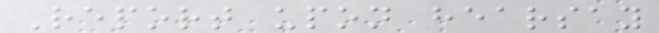Report upon hearsay
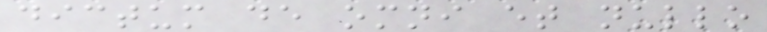dictum de omni et nullo
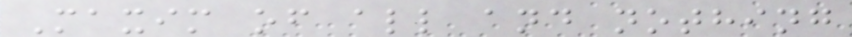Maxim of all and nothing
